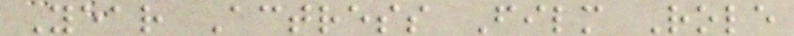Year Actress Film Role
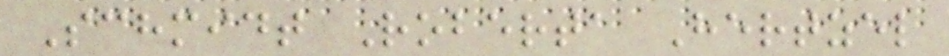Schmidt Roberta Hertzel
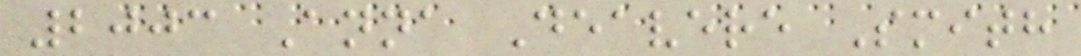2003 Anna Deavere Smith
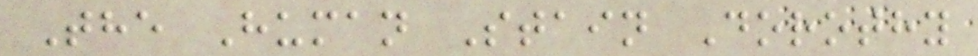The Human Stain Dorothy
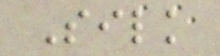Silk
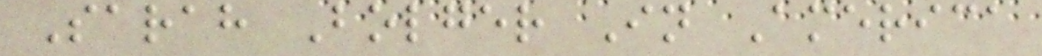Sarah Bolger In America
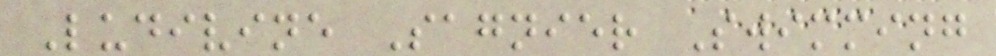Ludivine Sagnier Swimming
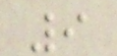9
